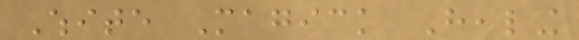White Magick Healing
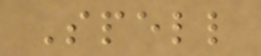Spell
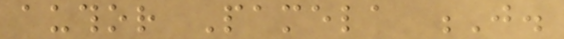author Pamela J.
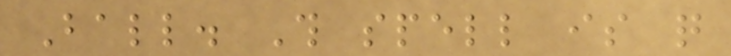Ball. This spell is quite
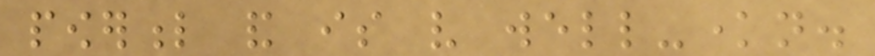powerful and is very well-known.
